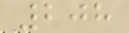208
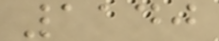1140
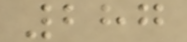287
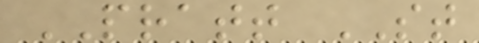PRATT ST
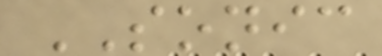SONIC
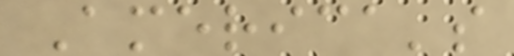America's
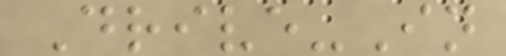Drive-In
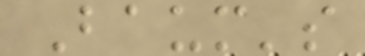Baum's
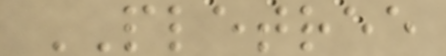PLETREE
